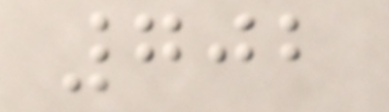702
